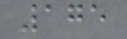175
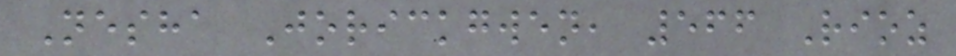Nesha Jorickgwen, 566 Rioz
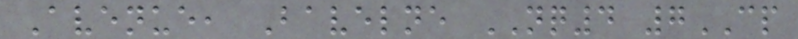Avenue, Bavelne NQ4 7CP
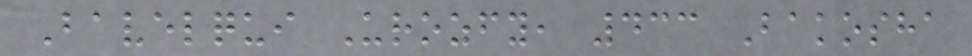Bavelqui Urozfy, 433 Bakosha
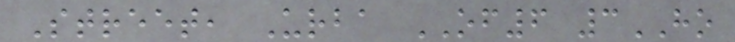Street, Urba OF6 3HO
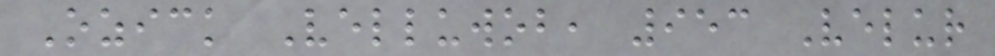Ozick Velluwob, 953 Velur
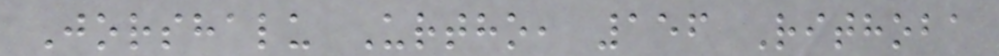Jorshalu Urtho, 156 Rithoba
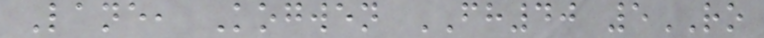Lane, Kogwen FH40 5RO
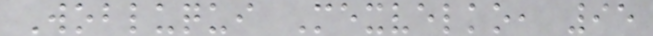Wobluqui Mexvelko, 95
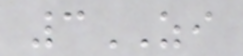3ZI
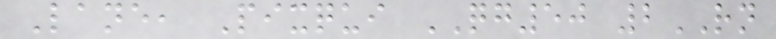Lane, Pixqui QG50 2RN
